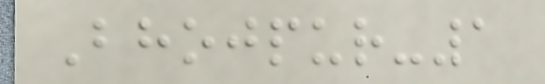Bhojpur-1
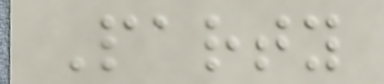Party
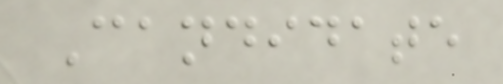Candidate
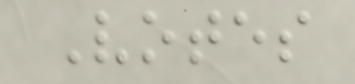Votes
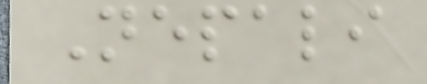Nepali
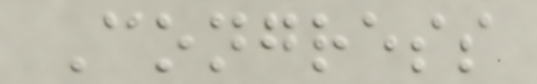Congress
